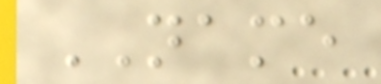NAME
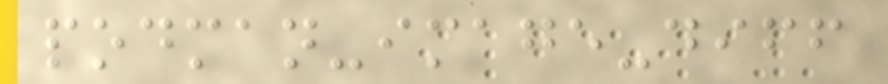podman-image-diff
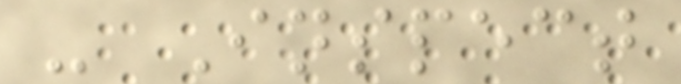- Inspect
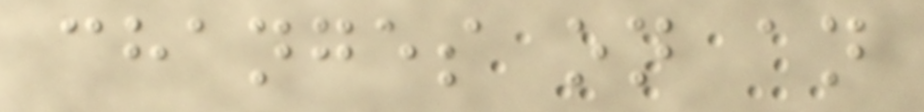changes on an
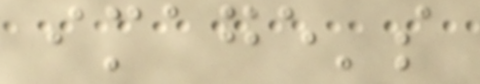image's
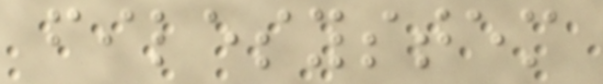filesystem
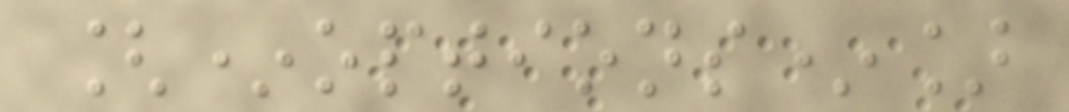[*options*]
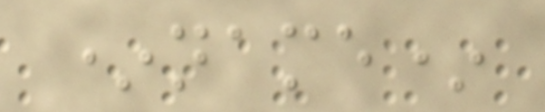*name*
